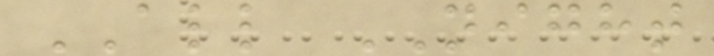ALL NIGHT
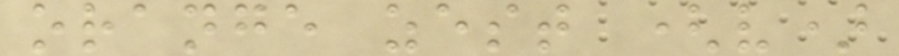orange zest (v)
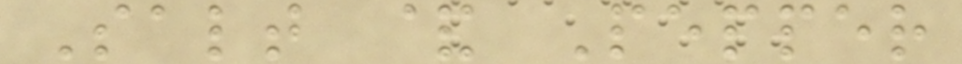Salt & Pepper
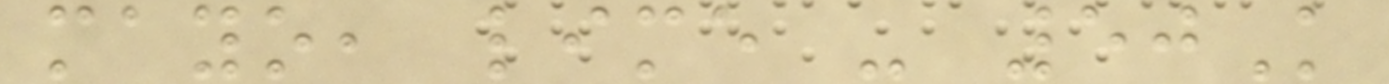mayo, lime - 50K
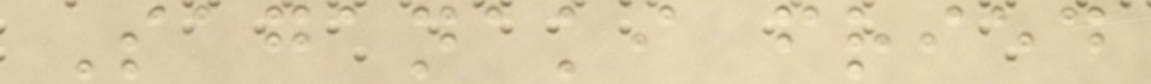Saganaki fried
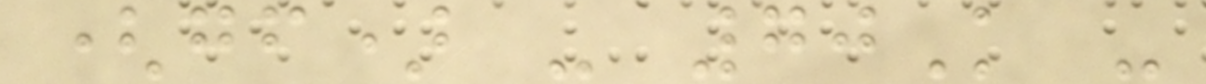(gf) - 70K -
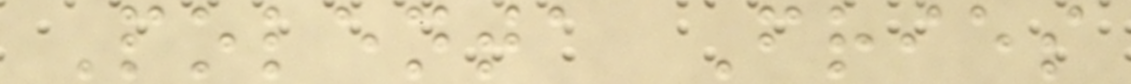Polenta Fries
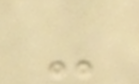-
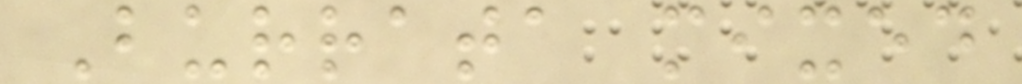Burrata mixed
